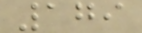179
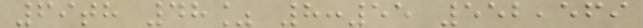69th 48% 8:55 552,569
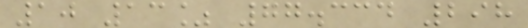10 13% 77.334 298
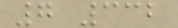7 332
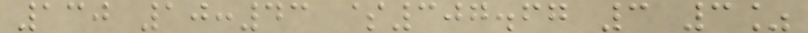130 10:43 $307.67 3 3%
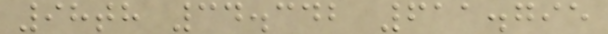98th 34.342 611.795
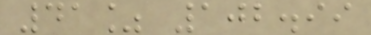41% 102.99
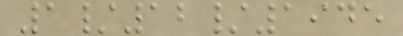1/12/1945
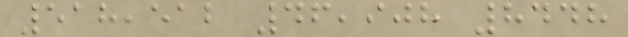518,512 46,908 8448
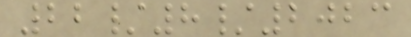22/8/2023
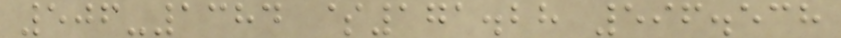506-1384 $171.28 596.538
